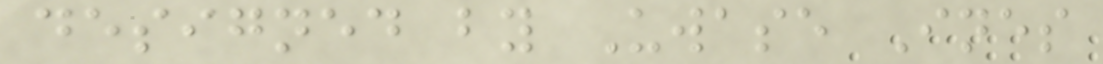designed by Uwase Ines
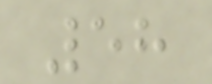58
